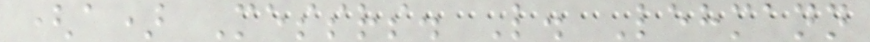(a) Messrs. L. Lehmann
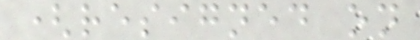(resigned on
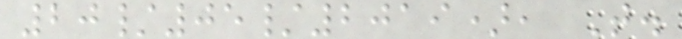20/05/2019), T.
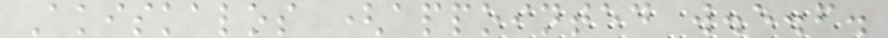Akiskalos (appointed w.e.f.
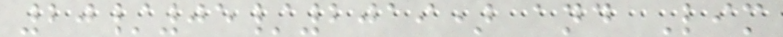20/05/2019) and Lim
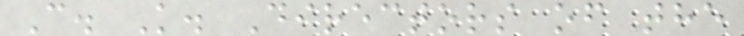C. K. Directors of the
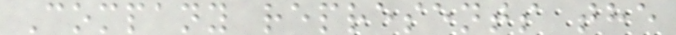Company represents the
